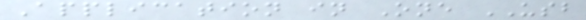Application in One USB
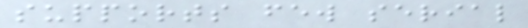supports few serial
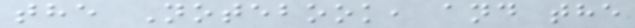the Notebook, and the
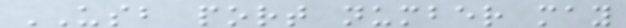USB port number may
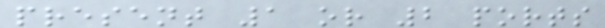present 1 or 2 ports
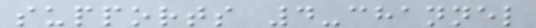supports 4-channel
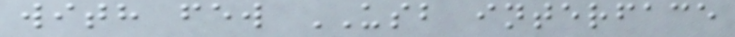with few USB interface
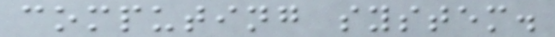computing system.
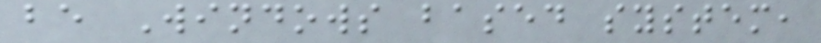be Windows based system,
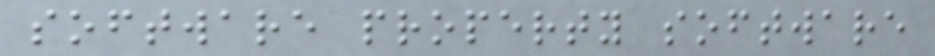software property software
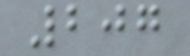207
